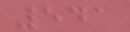541
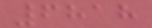6818
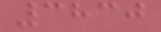3830
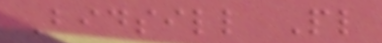Bidsill Pl
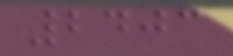2403
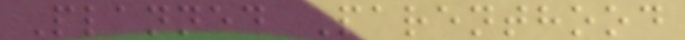Planned Parenthood
